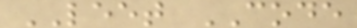LEET CODE
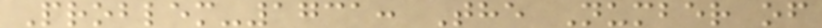Problem-1731: The Number of
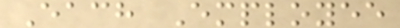Each Employee
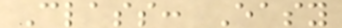Class: Easy
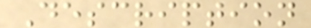Description
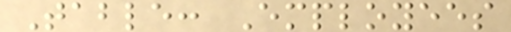Table: Employees
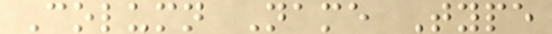Column Name Type
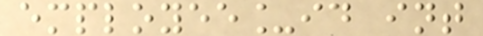employee_id int
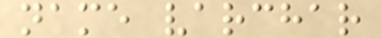name varchar
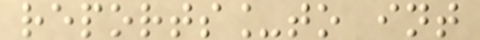reports_to int
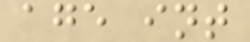age int
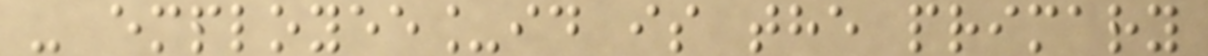- employee_id is the primary
